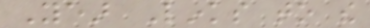Year Links to the
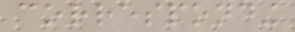corresponding
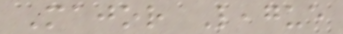Major League
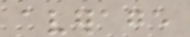average
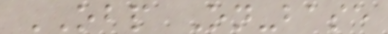OBP On-base
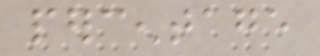percentage
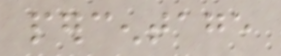percentage
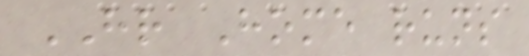HR Home runs
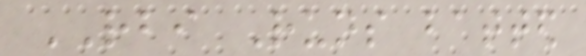RBI Runs batted
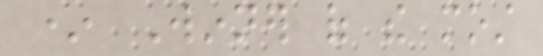* Winner of the most
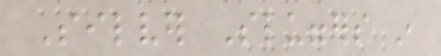Silver Sluggers in
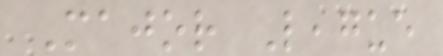Major League
